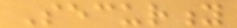Security
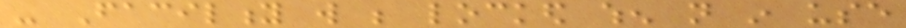- Facility will be locked when not in use
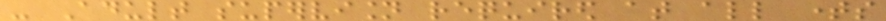- Adult supervision required at all times
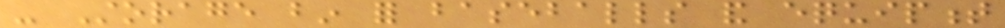- Storage bin for baseballs and equipment
